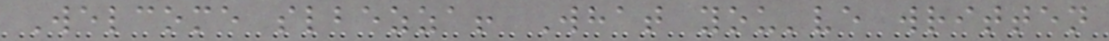Welcome slbezza! What you've written
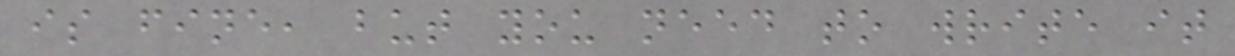is fine, but you need to write it
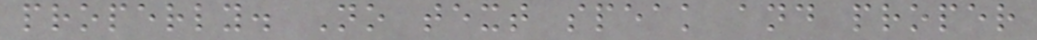properly. No text speak and proper
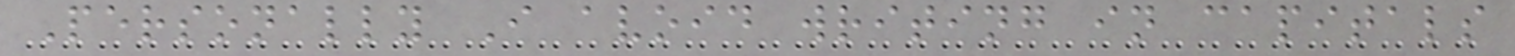Personally I avoid writing in capitals
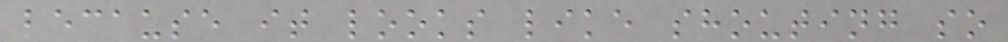because it looks like shouting so
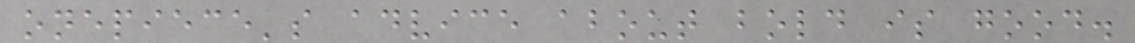onepiece's advice about bold is good.
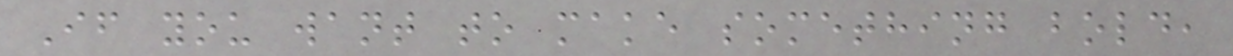If you want to make something bold,
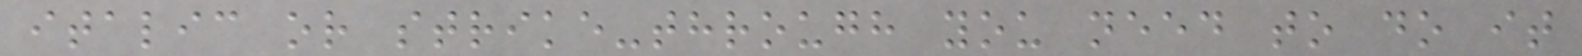italic or strike-through you need to do it
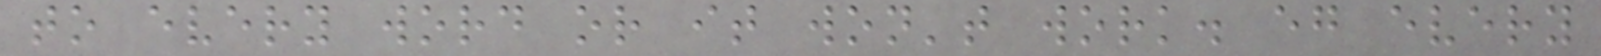to every word or it won't work. eg every
